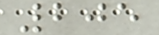205
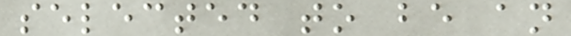selected to be an
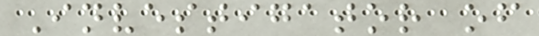Investigator of
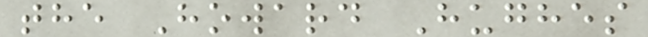the Howard Hughes
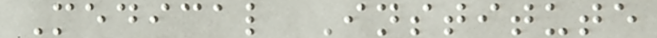Medical Institute
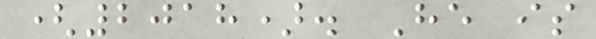(2018). He is
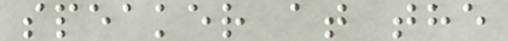speaker at the
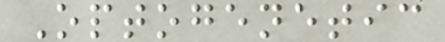Optogenetic
